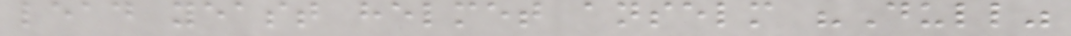lead yeast helmet anselm "Dull"
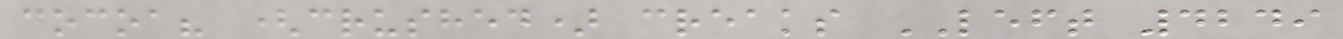cocoa? (crushed) creaks LEFT 4249
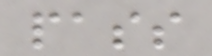pass
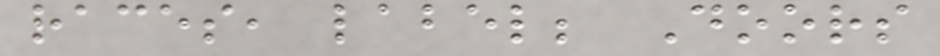races, label; Doors
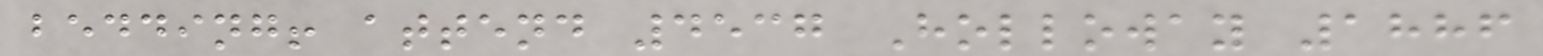bedding! attend 4537 Holloway 1886
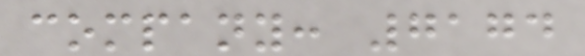company: 7174
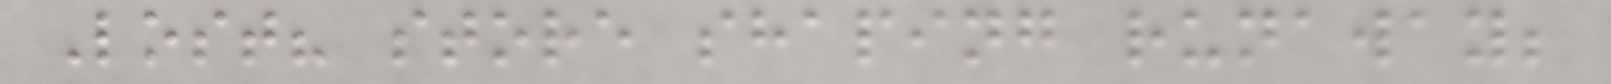Lost? store shaping runaway;
